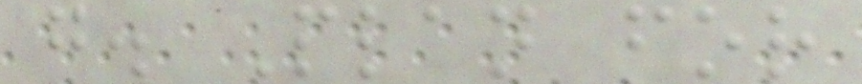g. Plan for
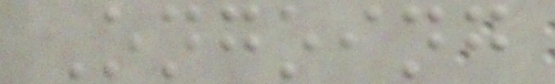Ongoing
